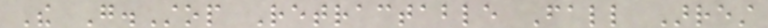The G.Stop Retractable Fall Arrest
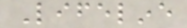Lifeline
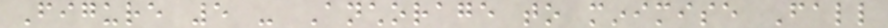Figure 5 - Anchorage to minimise Fall
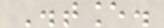Distance.
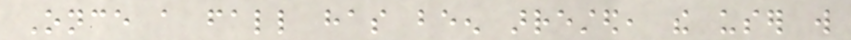Once a fall has been arrested, the user will
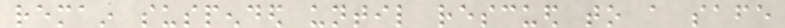remain suspended until rescued to a safe
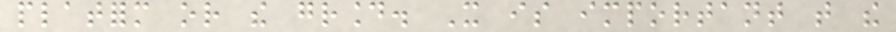platform or the ground. It is important that the
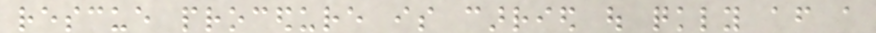rescue procedure is carried out quickly after a
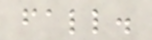fall.
